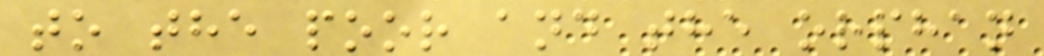to the poor and the orphan
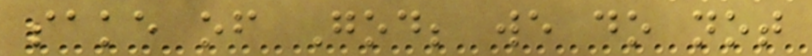sake of God; we do not
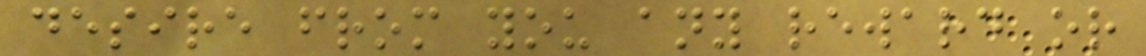desire from you any reward or
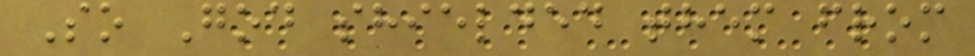So God shielded them from
